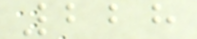228
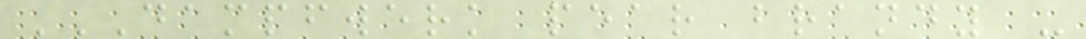DAMPFWERK PEAR BRANDY -
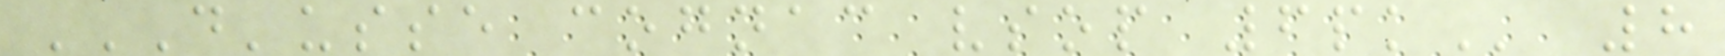D'USSE COGNAC VSOP 6PK 8
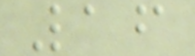16
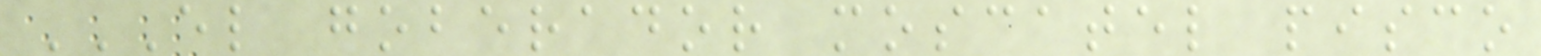EL GOBERADOR MOSCATEL PISCO
